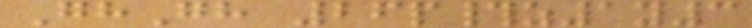GhGh 26p#z1y3
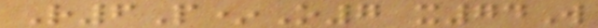R6P*O7 x74W
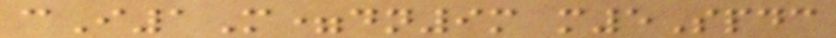cI1M=dn9m m5Spdc
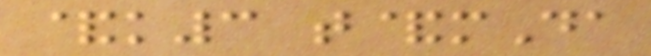&k3 t&mDa
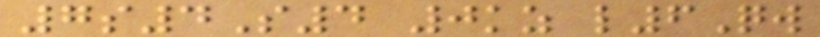7s4S4 0kz l6Qw
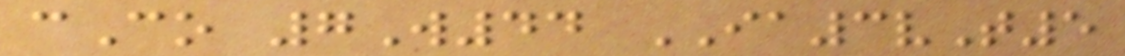cCo 7W44 IA3vT5
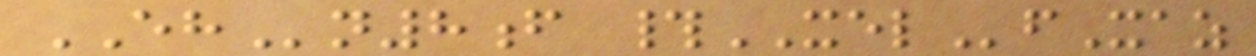EHn8f #XELfXaz
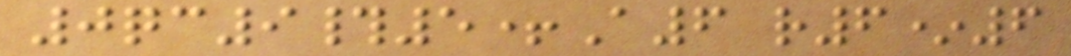0qc9#5+A6 r6*6
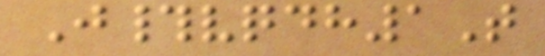J#vqdh1T
